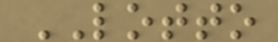LOTTO
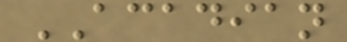ACADIAN
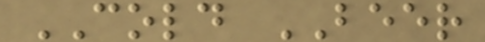COLD BEER
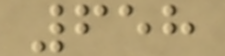658
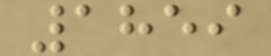1859
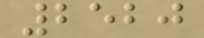2520
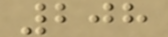208
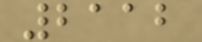2112
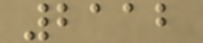2112
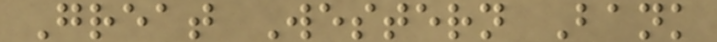Great Western Bank
